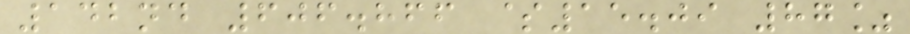142nd 606.866 $15.09 87%
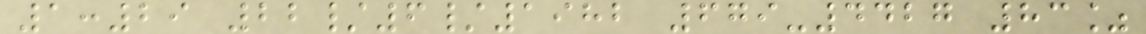1:29 22/6/1982 679-4427 83%
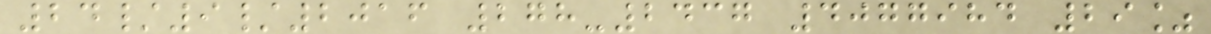24/9/2016 278-2437 4077984 29%
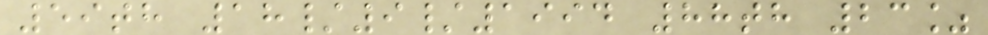59th 18/9/1994 88th 23%
